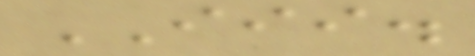III.
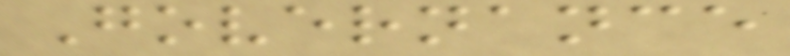Governance
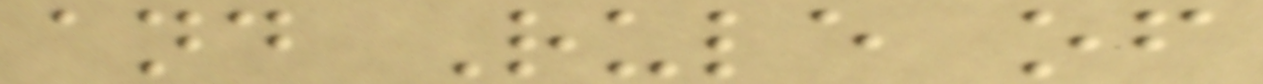and Rule of
